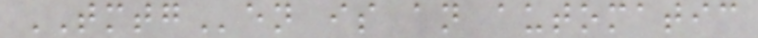TMTGen is an automatic
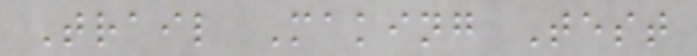Trail Making Test
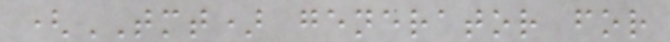(TMT) generator for
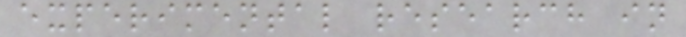experimental research in
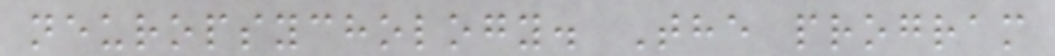neuropsychology. The program
